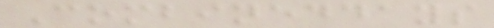Combineddays
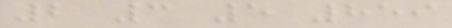2 3 5 859
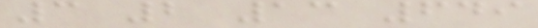3 2 13 649
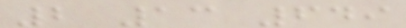2 13 649
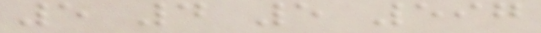5 4 5 597
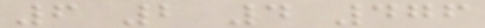6 2 4 476
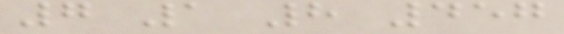7 1 8 457
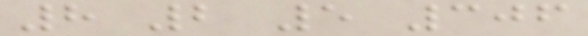8 2 5 306
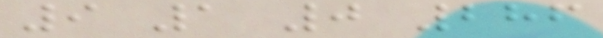9 1 0 286
